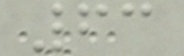63
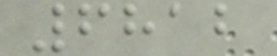6812
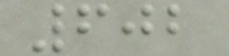602
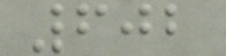602
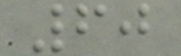60
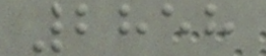2858
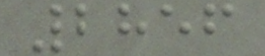2856
